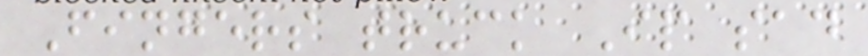Fingers truck Ip sad
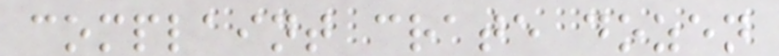complaint crate dozen
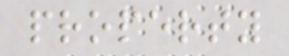property
